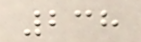238
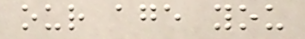our age you
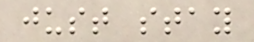just stay
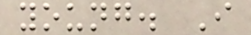young. I
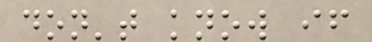don't know if
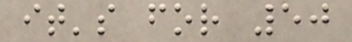it's for 50
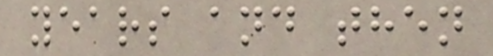years and then
